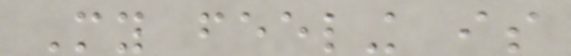My feeling is
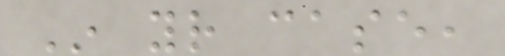In your case,
